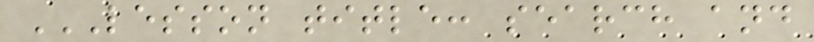LESSON TITLE: SEARCH AND
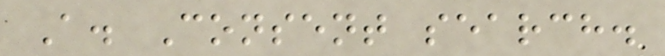A. Consent search.
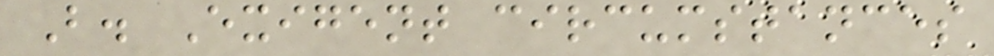B. Exigent circumstances
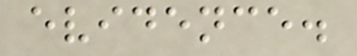evidence.
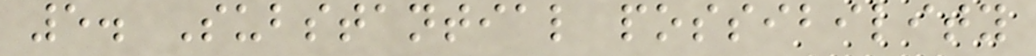5. Substantial possibility
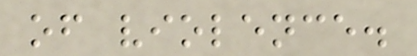of violence.
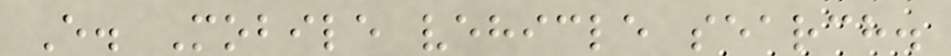E. Mobile vehicle search.
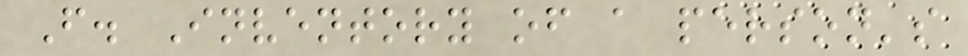F. Inventory of a person's
